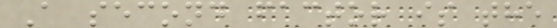A second factor is the
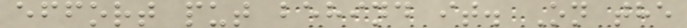effort put behind it. On the
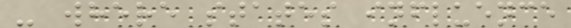- where states influence
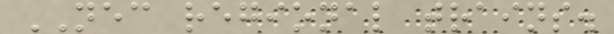NEC regional trains.
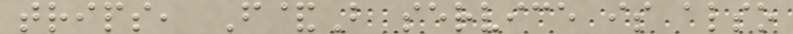trips, F&B service is also
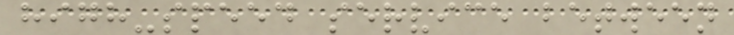high-speed service between
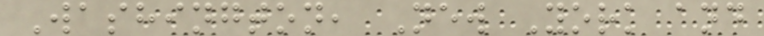Washington, New York and
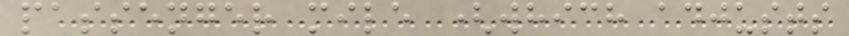passenger mile (which adjusts
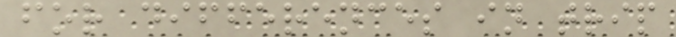for differences in trip
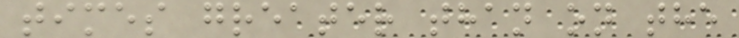times greater than on the
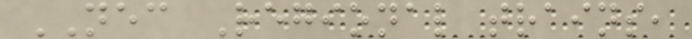NEC Regional trains,
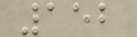152
